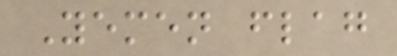Yemen flag
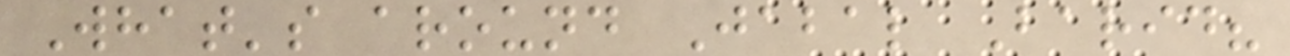What's around Jabal Barid?
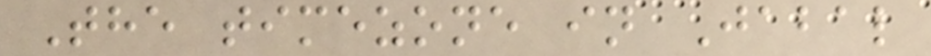The timezone in Jabal
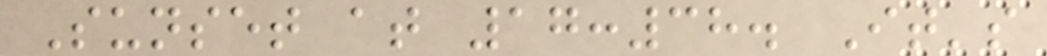Sunset at 17:38. It's
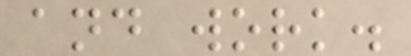and work.
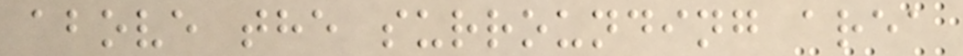above the surrounding area
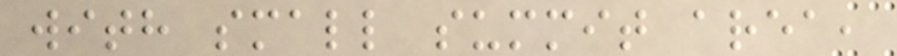with small summit area,
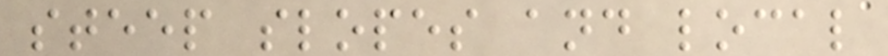steep slopes and local
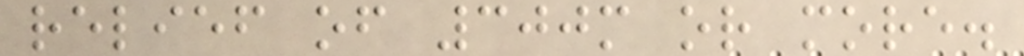relief of 300m or more.
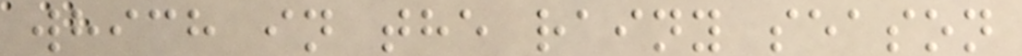which in the rainy season
